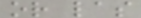or las
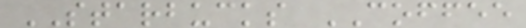STARBUCKS COFFEE
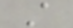A
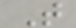T
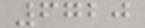6720
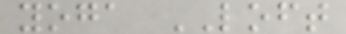yoga LOFT
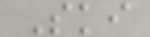Ski
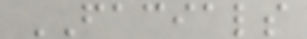FACIALS
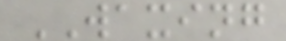WAXING
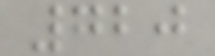720
